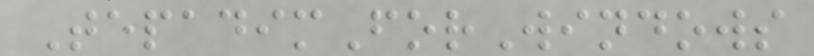TepadimForWindows
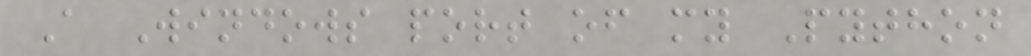A Windows port of my Python
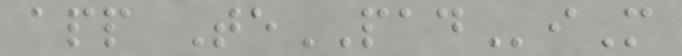app TePADiM
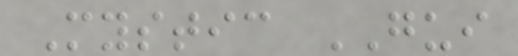Mystic GUI
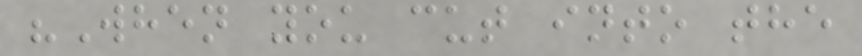"When you cut into the
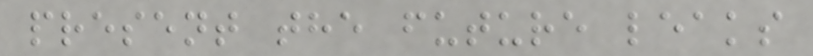present the future leaks
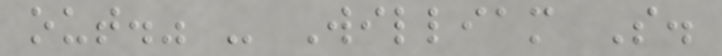out." - William S.
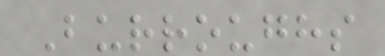Burroughs
